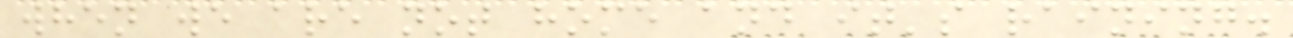when we are not home and it's raining.
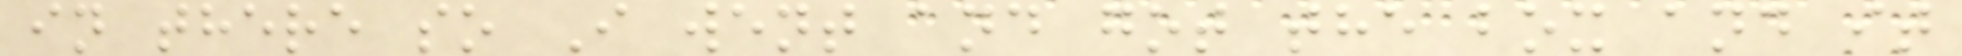in there so I went and got the box and it
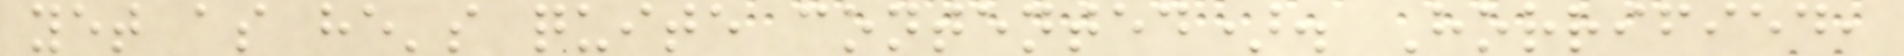yet as he's quite contented). Horrified,
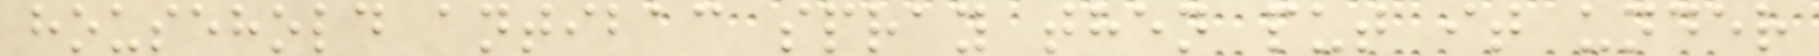household antibac spray then put it under
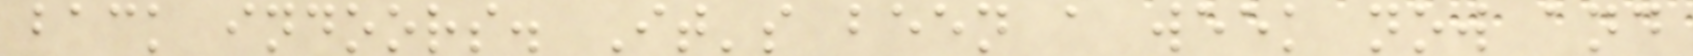back indoors. It's been a week now and
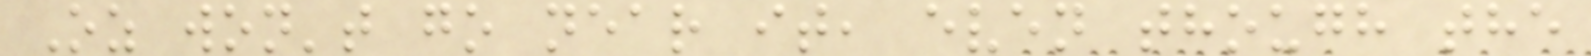Oz won't go near it, even though the
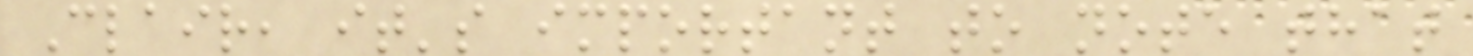Clair, it's important to note that
